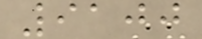9100
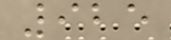925
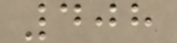408
